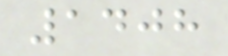1408
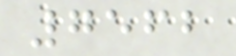7562
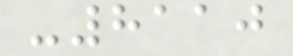-8110
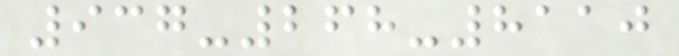937-268-8110
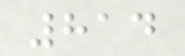814
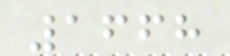1668
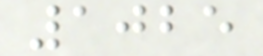1025
